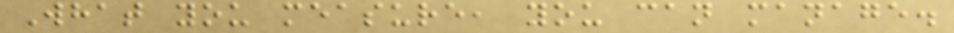What you measure, you can manage.
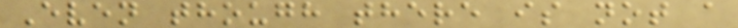Even though there is not a
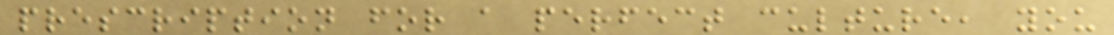prescription for a perfect culture, you
